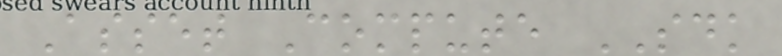Asset Compute SDK
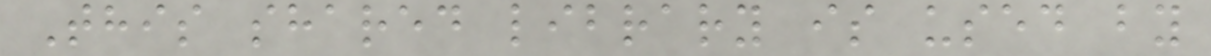This shared library is used by
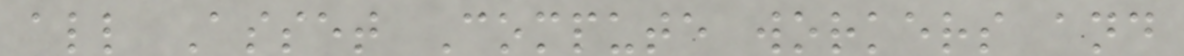all Asset Compute workers and
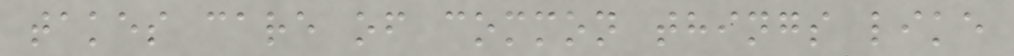takes care of common things like
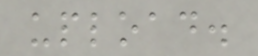upload.
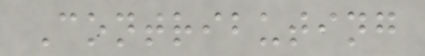Contributing
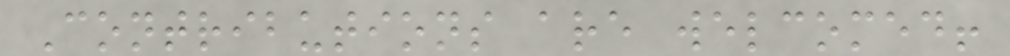Contributions are welcomed!
